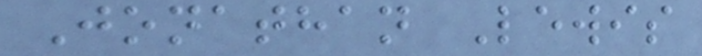Jonathan Lewis
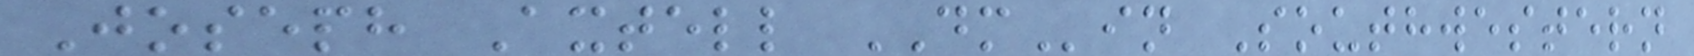Joseph Axtell DMin Southwestern
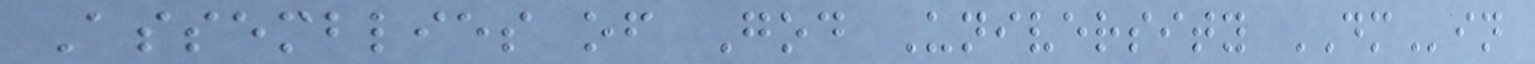Assemblies of God University DMin
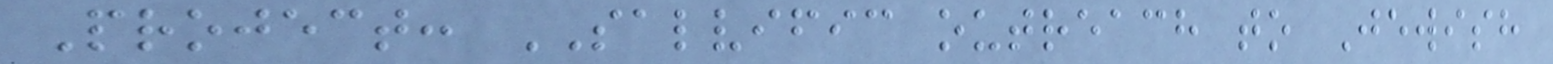Project: SALVIFIC outreach to Jewish
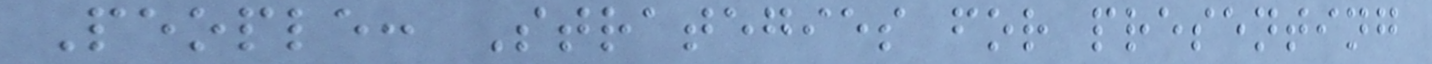People: Strategies for presenting
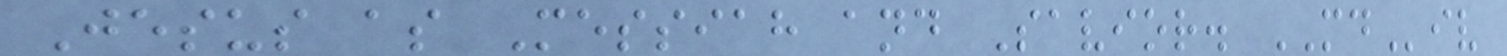Jesus as Messiah and Savior. MDiv
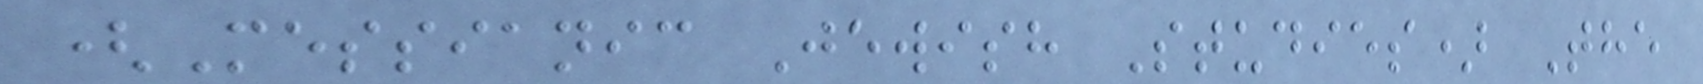(Messianic Jewish Studies) The
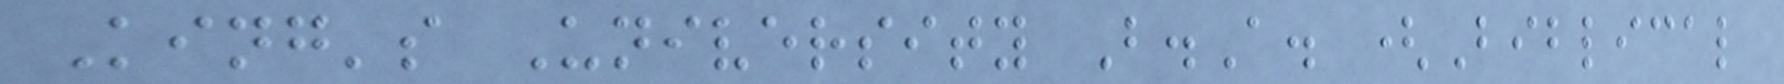King's University B.A. (Biblical
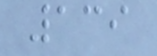139
